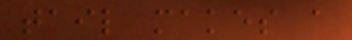tail makes a
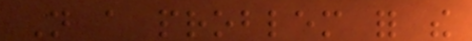Not a problem for the
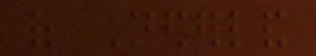of Nederland
